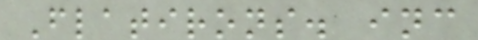Flatirons. inc
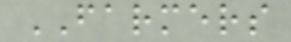FARMERS
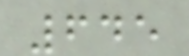645
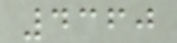4360
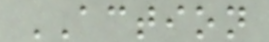ACTION
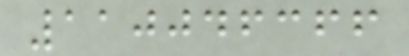110046366
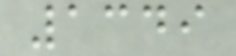1349
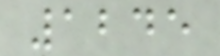1245
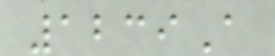1239A
